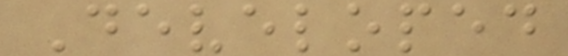Developed
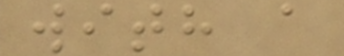with a
